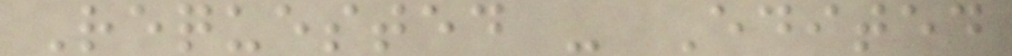Requested - Edited
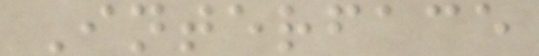Interface
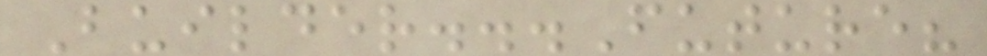Builder...Future?
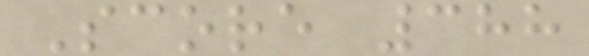Score 388
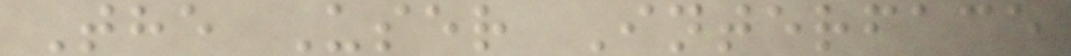The User Interface
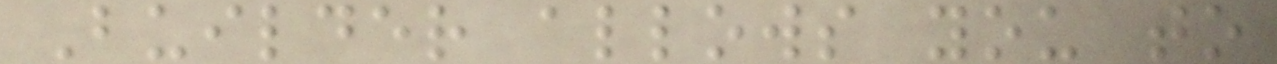Builder allows you to
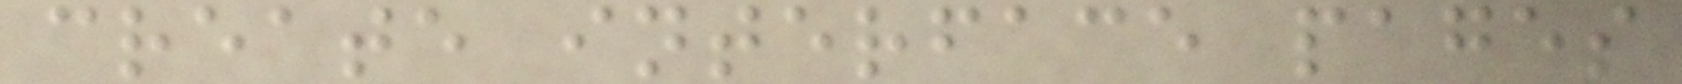create interface pages
